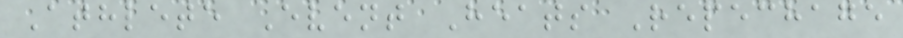Athlete Event Heats Repechage
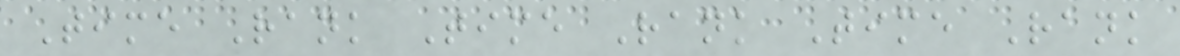Time Rank Time Rank Time Rank
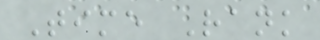Time Rank
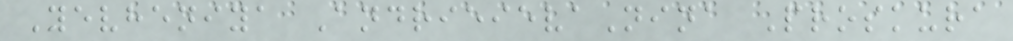Yevheniya AndrieievaNina Proskura
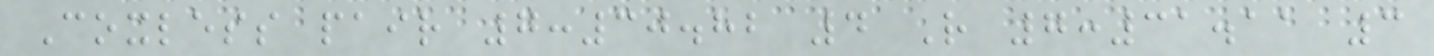Coxless pair 7:30.82 4 R 7:31.11 3
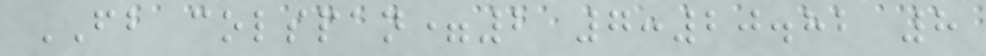FB colspan=2 7:20.82 8
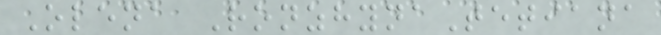Olena RonzhynaTetiana
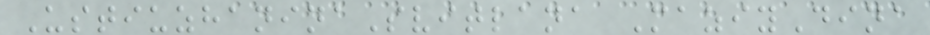UstiuzhaninaSvitlana MaziyDina
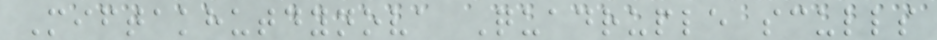Miftakhutdynova Quadruple sculls
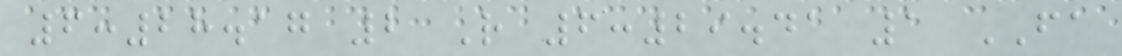6:28.17 2 R 6:29.41 1 FA
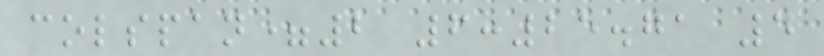colspan=2 6:25.71 4
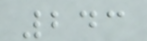243
